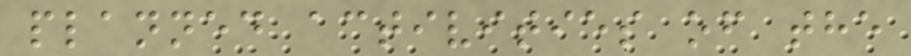planned activities of the
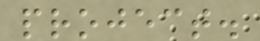project.
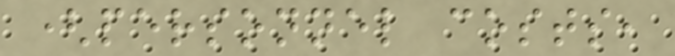(personnel costs,
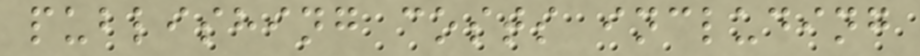publishing costs including
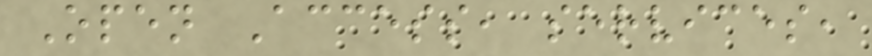Open Access, services,
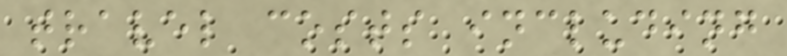travel costs including
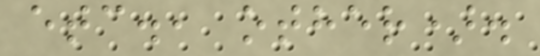etc., other).
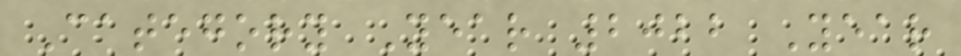Category Year 2022 Year
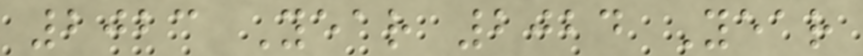2023 Year 2024 Year
